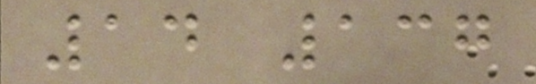14 137
